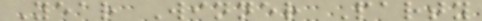Year Winner Party
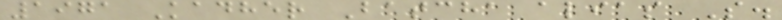1971 Kadher Batcha alias S.
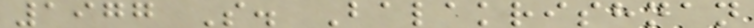1977 S. Balakrishnan
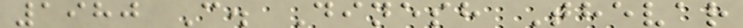1980 C. Dinesh Thevar
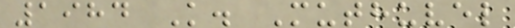1984 K. Muthuvel
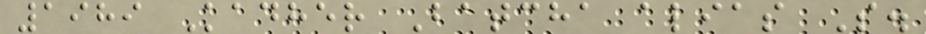1989 Kadher Batcha alias S.
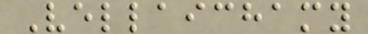Vellaichamy
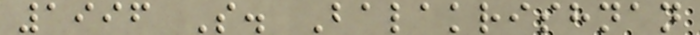1996 S. Balakrishnan
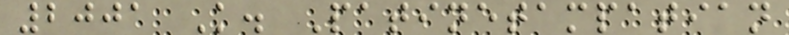2001 K. Patinetampatian
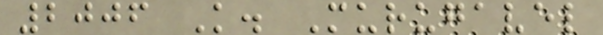2006 K. Murugavel
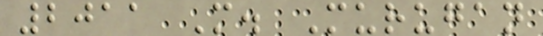2011 M. Murugan
